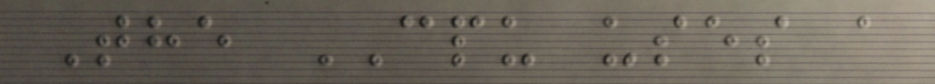The CPU uses a
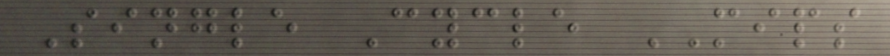Single Cycle MIPS
